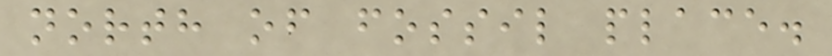north of fossil place.
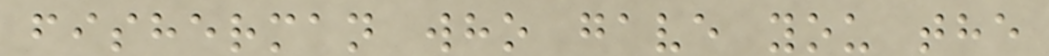fisherman who gave you the
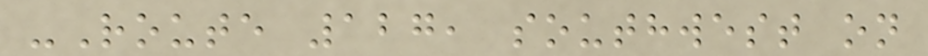-Route 127, southwest on
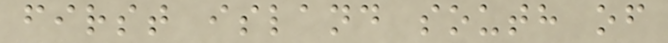first island south of
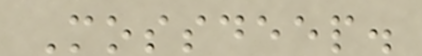Mossdeep.
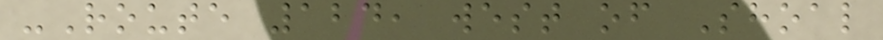-Route 124, west of Shoal
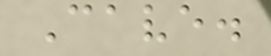Cave.
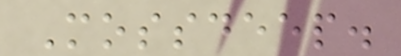Mossdeep.
